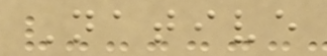Native
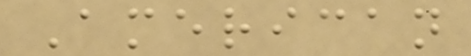American
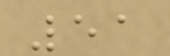51
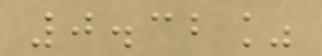0.32%
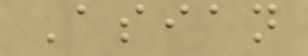Asian
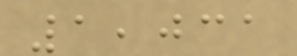1,031
